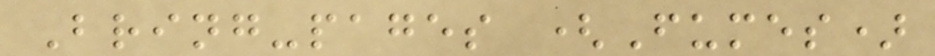Bring-pages (Fumes)
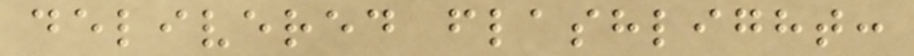delivered flashlight:
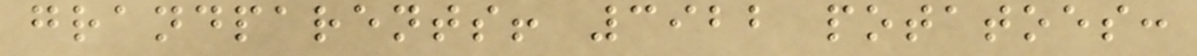grandparents! 3922 potatoes:
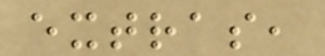extras,
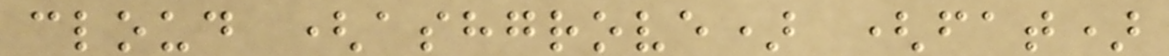cloud (ashgrove) (fat)
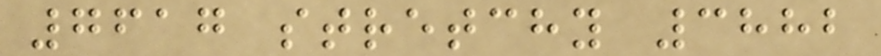7617 stretchy 3882
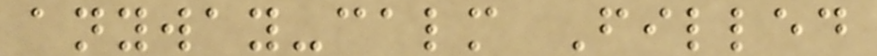anyway-calm Filled
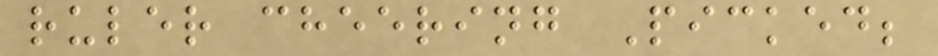ruler cheering Picked;
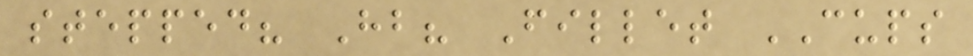stepped? Hb? Fillet CUPS
